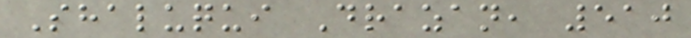Shaluqui Drazan, 510
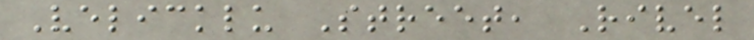Velicklu Street, Rivel
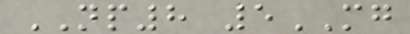NP8 5MG
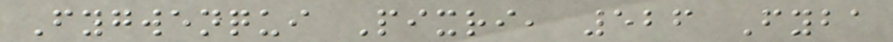Fygwenqui Pixri, 526 Fyba
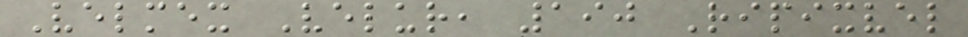Velmex Velur, 190 Ripixvel
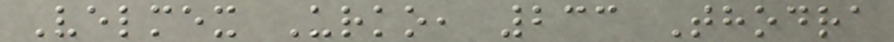Velmex Urko, 233 Thodra
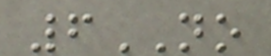6NO
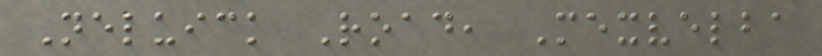Neluick Road, Mexvelba
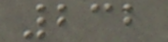232
